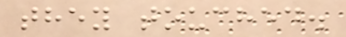they touched.
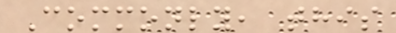Commonly, this
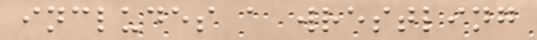includes a wrestling
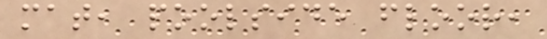mat, poolside floor,
